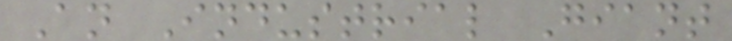An Industrial Giant
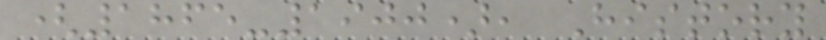(1865-1900), History
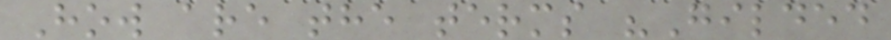How are the terms "Gilded
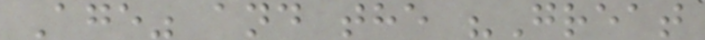Age" and the "Great
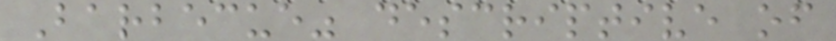Barbecue" descriptive of
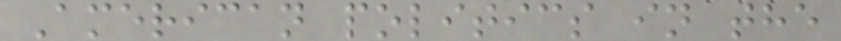American politics in the
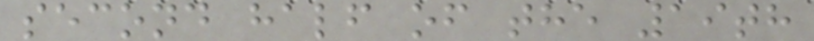second half of the 19th
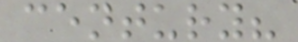century?
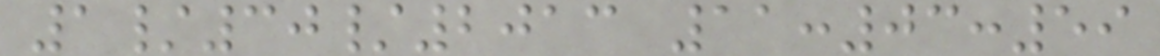1/30/2013 11:03:59
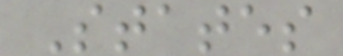States
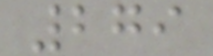279
